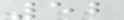52
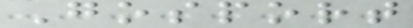Gosport
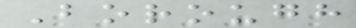Borough
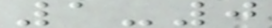1-0
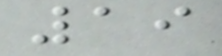19
